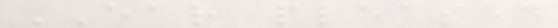EAR pleased
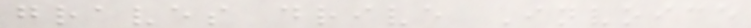graves drive Invoice
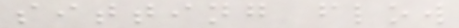sitting flow
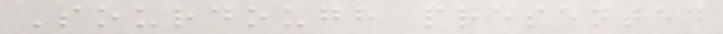Sourdough presented
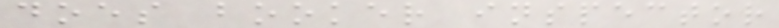does booker inspector
